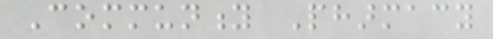Community Pharmacy
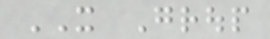IT Group
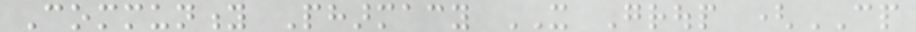Community Pharmacy IT Group (CP
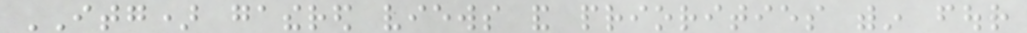ITG) gathered views and priorities within four
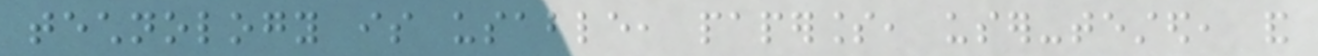technology is usable, paperless, user-tested, and
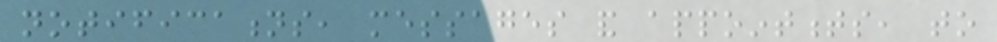notifications, messages and appointments, to
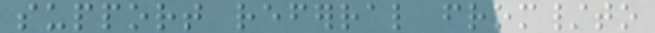support referral from/to
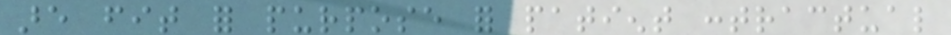are fit for purpose for patient contractual
